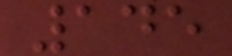145
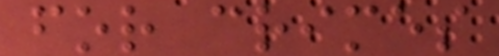for crimes
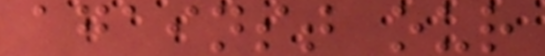against our
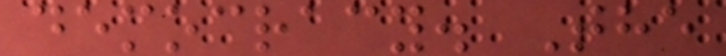democracy. The
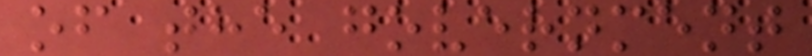of the government
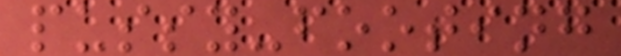pussy-footing
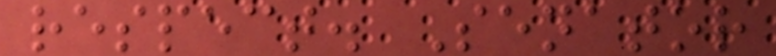respect. Senator
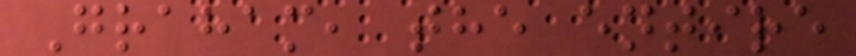Graham, the entire
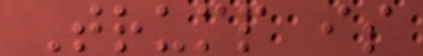Trump is
